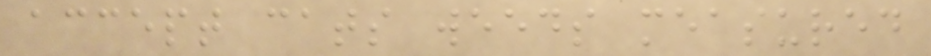accept cats weeds measured
